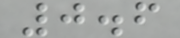0.6
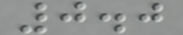0.0
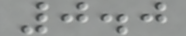0.0
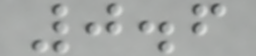0.6
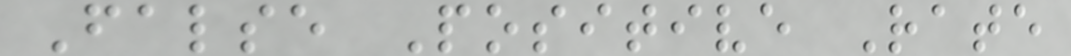False Positive Rate
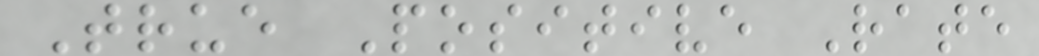True Positive Rate
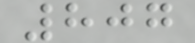807
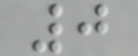0
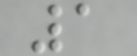1
